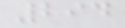294
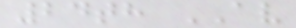24th AV
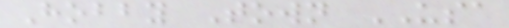Hobby Town USA
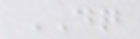DQ
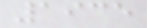1935
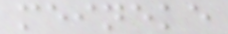meineke
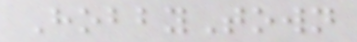HobbyTown
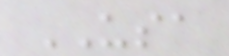USA
